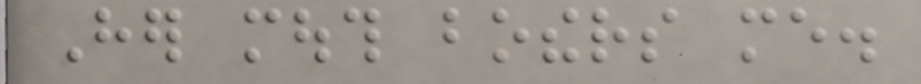Her mouth bothers me.
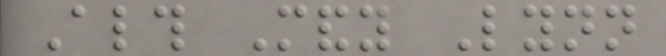Although Mandy Lynn
